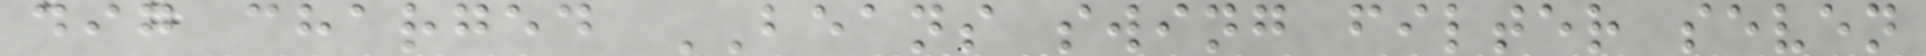dig charged BEANS swing filter seven
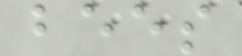bees
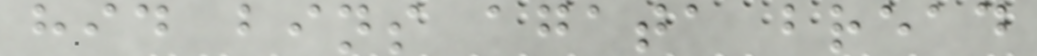hid bins agata bread
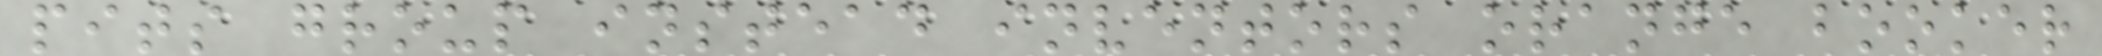pits group instead inventors orange booker
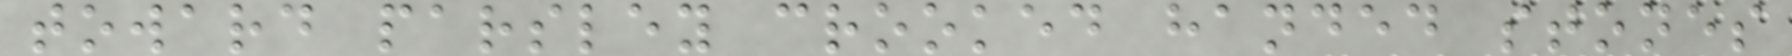toward parsley crooked handed stones
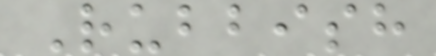Rubbish
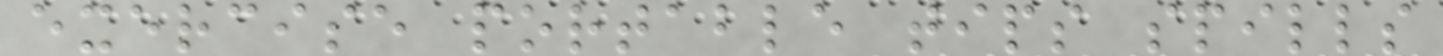exercise portable tips spills
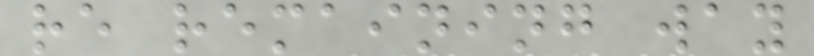re remaining way
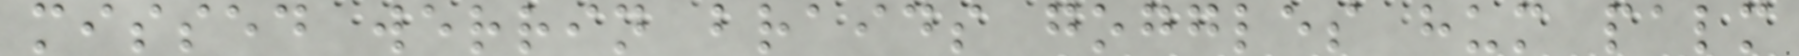missed werrin braids goggles hum palm
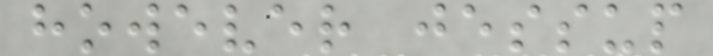however jessup
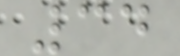34
